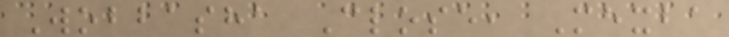Wobbasha Close, Mexba
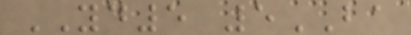YD5 5BA
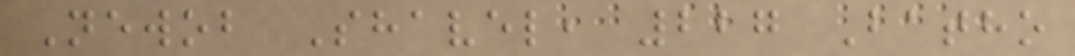Newob Shavel, 227 Batho
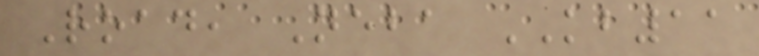Road, Neba KB11
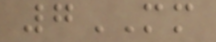7MM
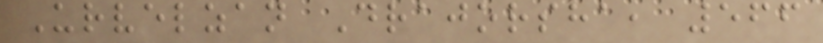Urvelzan Drajorsha, 566
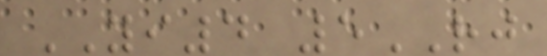YI4 5RJ
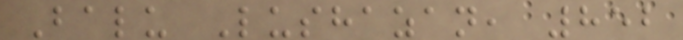Balu Lushazan, 852
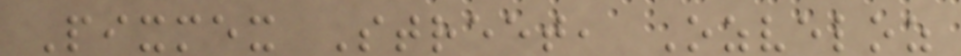Pixmex Street, Ozveloz
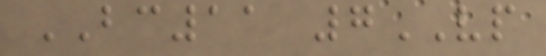BC11 7VP
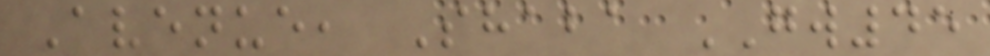Avenue, Shaba GW45
